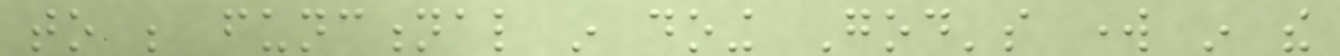to be functional in doing God's work in the
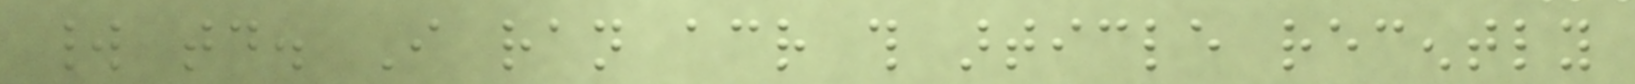world today. I ran across this article recently
